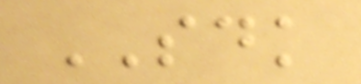SDK
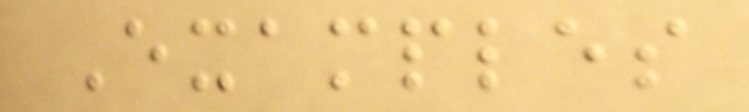Examples
